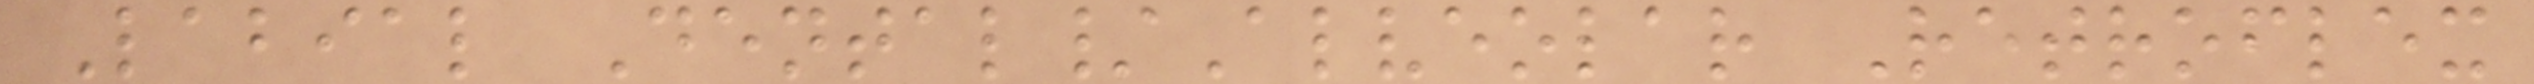Labial Dental/Alveolar Retroflex
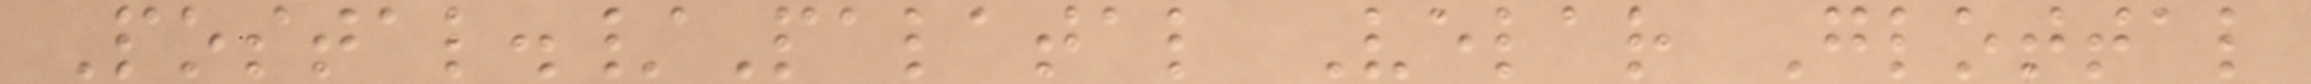Postal./Palatal Velar Glottal
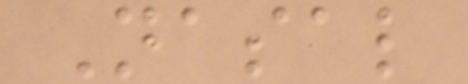Nasal
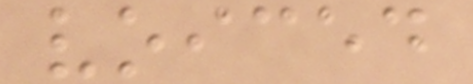voiced
